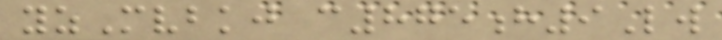yzMvbkj c875h9Lw
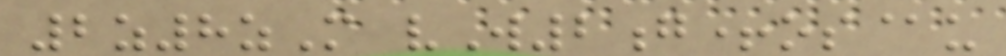2z8zM vW2g+os@u
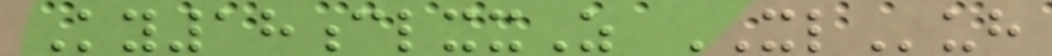Ky18clxxZ XLuh
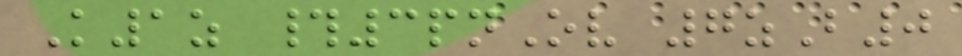K1z #3pnOv 7zB0
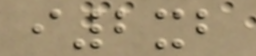i2xb
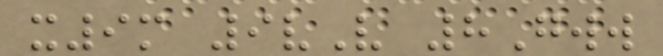x9m 9vV 8Gww
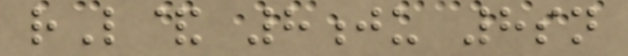rL& 8ju 8sn
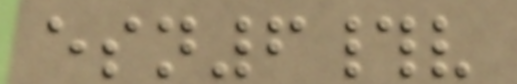esn6#v
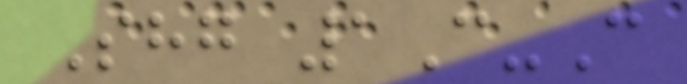Shg 1C-C
